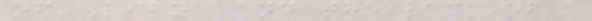of Libya and the lack of a
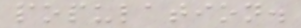population.
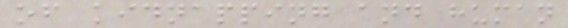of kidnapping and human
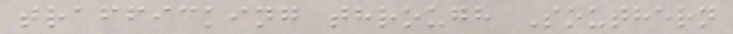trafficking through Southern
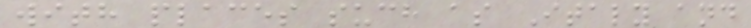with places such as Italy and
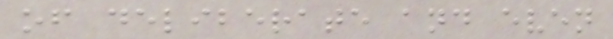of deliberate and even
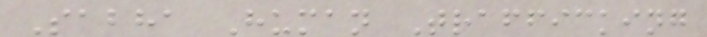Sabha Human Trafficking
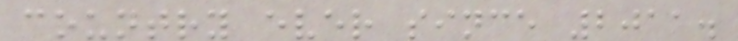country ever since 2011.
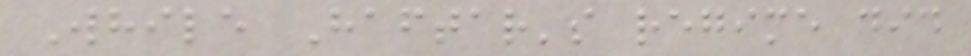While Haftar's regime did
